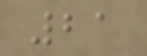21
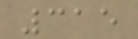315
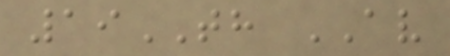19TH AV
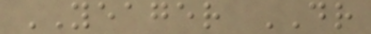YEAGER DR
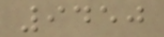9450
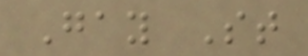Gay St
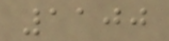1100
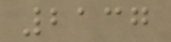2137
